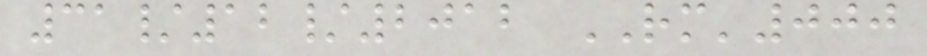31/12/2012 RM'000
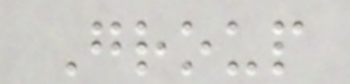Group
